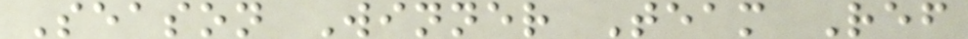Season Winner Team Ref
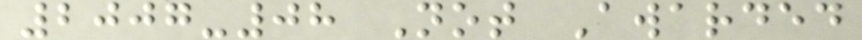2007-08 Not Awarded
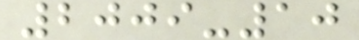2009-10
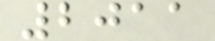2011
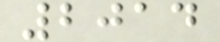2014
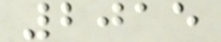2015
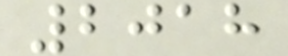2018
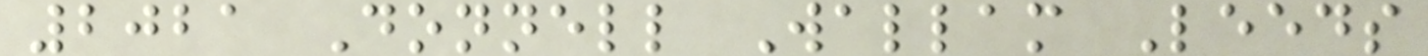2021 Donnell Wallam Leeds
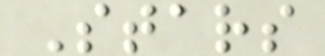Stars
